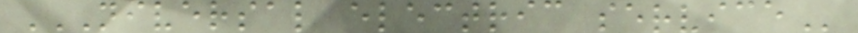NIVERSAL ELECTRIC SERVICE
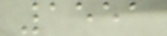1551
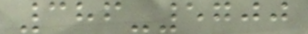386-5700
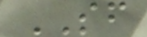SF
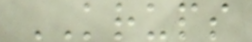KRUPS
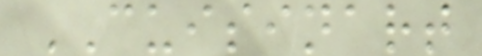CUISINART
